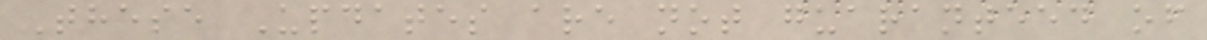These Updates are not guaranteed of
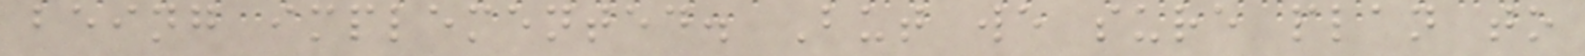being implemented. But we sure plan to
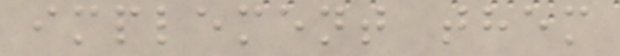implement them
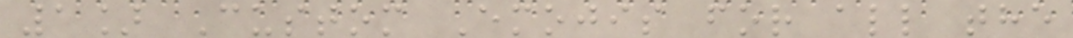1] Custom Emojis for all the
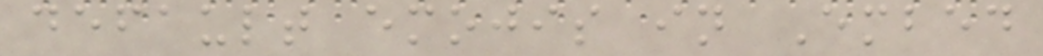default emojis in Embed
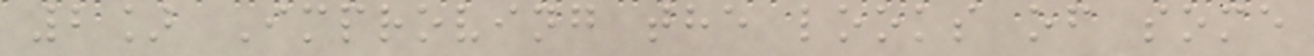2] Improving the looks of some
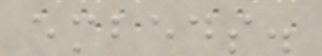embeds.
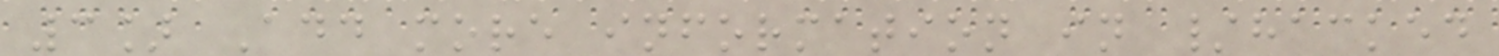3] Add more information in /hacked
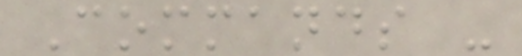Commands -
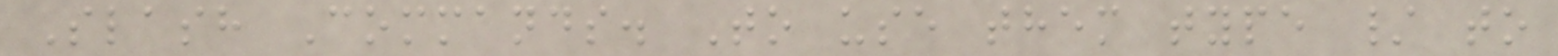Slash Commands. To use them type / to
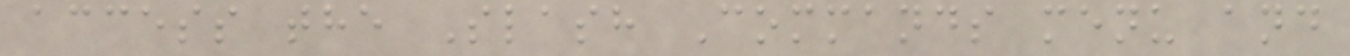access the Slash Commands menu and
